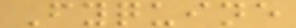Fyquine
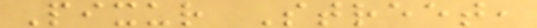Pixur Street,
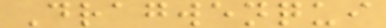Dragwenqui
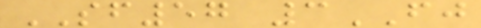SF57 3FJ
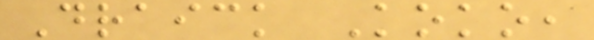Draick Koko,
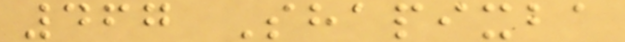467 Shapixba
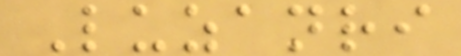Luzanri
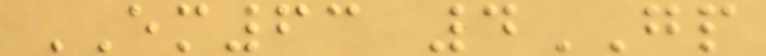EM63 4GP
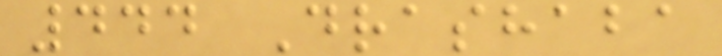444 Drashaba
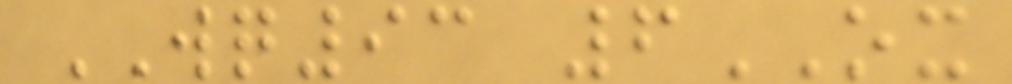WQ93 6OX
